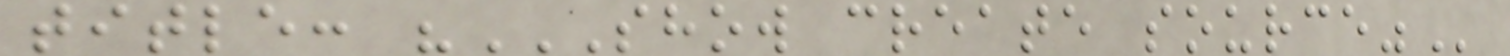title: "SHOW CREATE SOURCE"
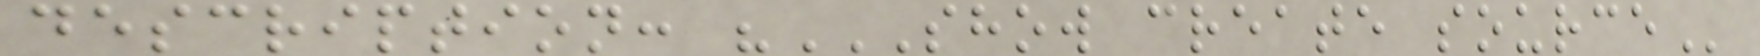description: "SHOW CREATE SOURCE
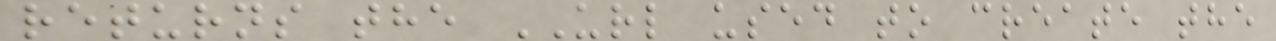returns the URL used to create the
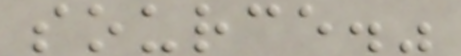source."
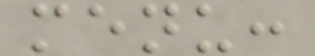menu:
